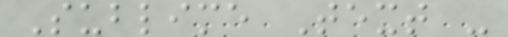Sublime Text -
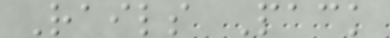Rails Pack
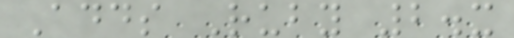Adds Ruby 2.x
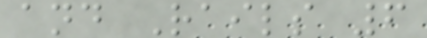and Rails 6
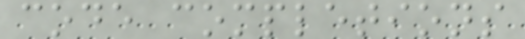code completions
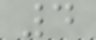4
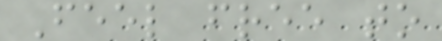Feel free to
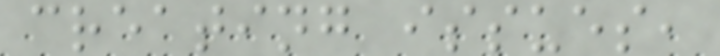creating issues,
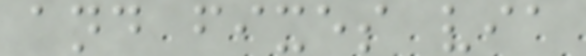and fixes via
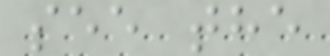see the
